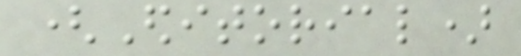(Editorial)
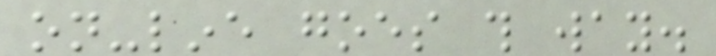on-line goes this way.
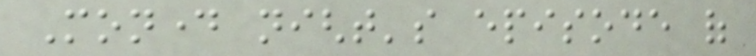Monday night's episode of
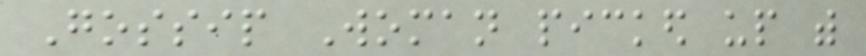Gossip Woman picked up with
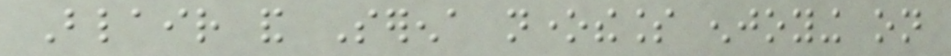Blair and Serena nonetheless enjoying on
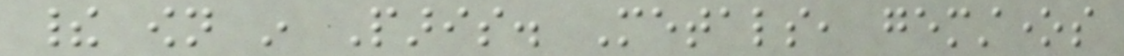their own in Paris. Metals, gemstones
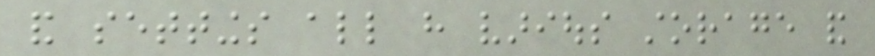and settings all have various storage and
